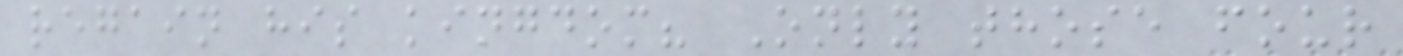regain his kingdom? Only those four
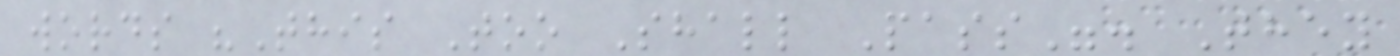words "This Too Shall Pass". They
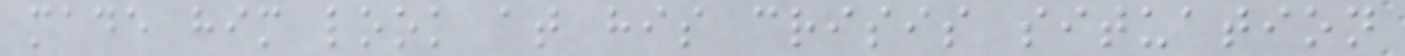made him look at his crisis situation
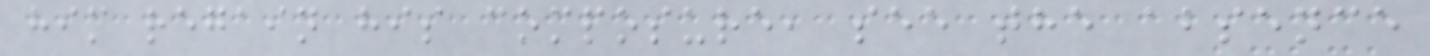him regain his composure, see the absence
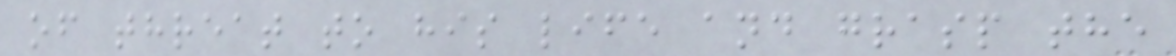of threat to his life and grasp the
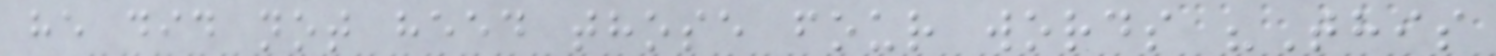he did not heed those four words "This
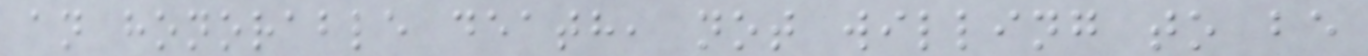an honorable death, not willing to be
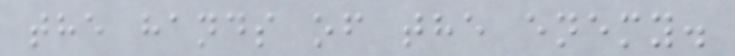the hands of the enemy.
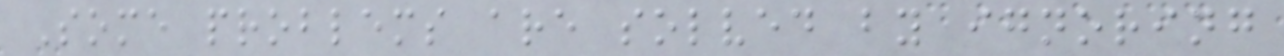Some problems are solved by ignoring
